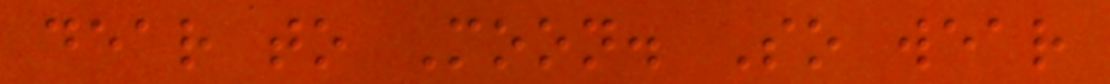dear to Moon. So wear
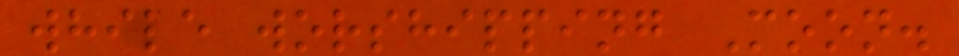while worshipping Moon.
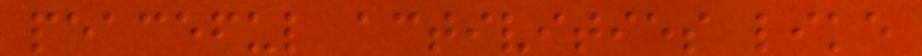peaceful activities like
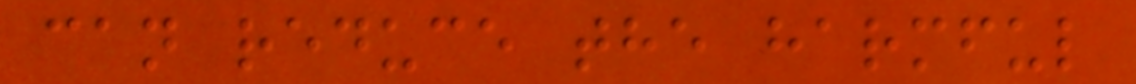can reduce the harmful
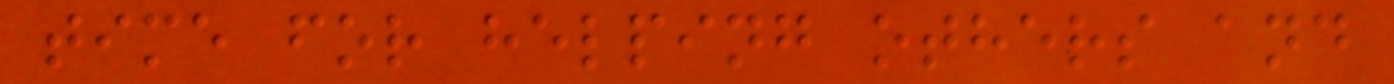time for helping others and
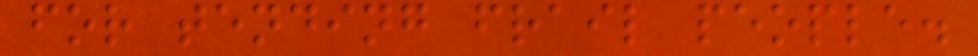for tending frail people.
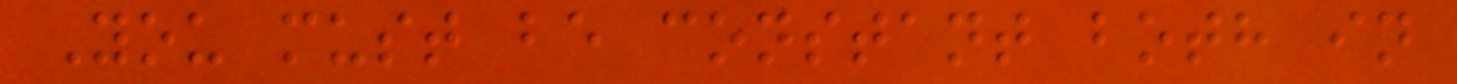You must be constant both in
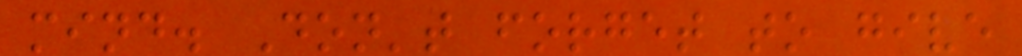mind. Don't forget to give
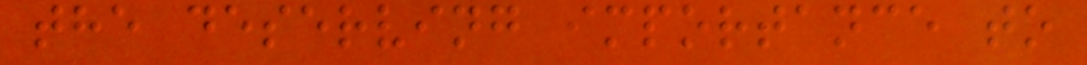the deserving importance to
